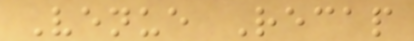Venue Recap
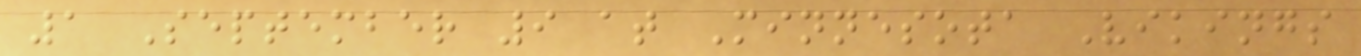1 September 9 at Minnesota Vikings
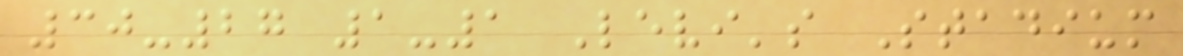30-27 1-1 Levi's Stadium
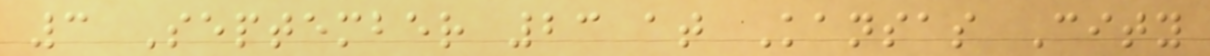3 September 23 at Kansas City
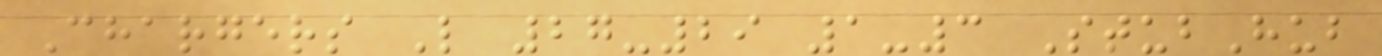Chargers L 27-29 1-3 StubHub
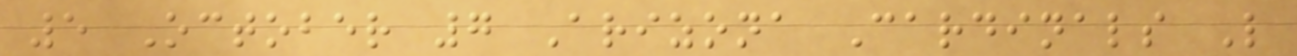5 October 7 Arizona Cardinals L
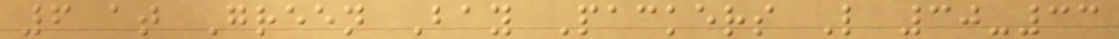6 at Green Bay Packers L 30-33
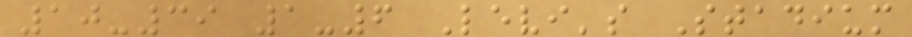10-39 1-6 Levi's Stadium
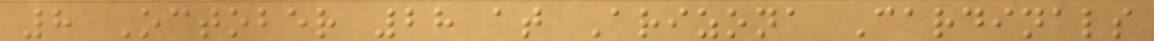8 October 28 at Arizona Cardinals
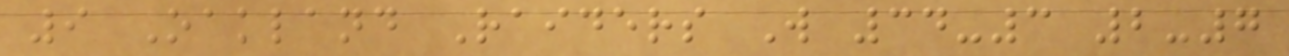9 Oakland Raiders W 34-3 2-7
